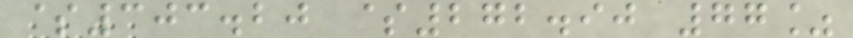$303.20 $272.90 77%
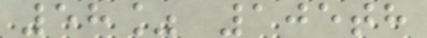58% 105th
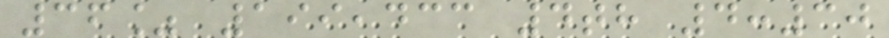36% 199,433 4th 4:30
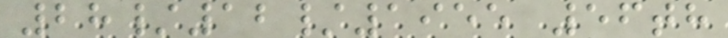28/12/1955 56th
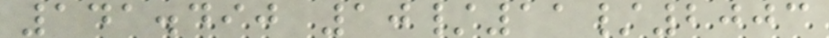141.490 10/11/2003
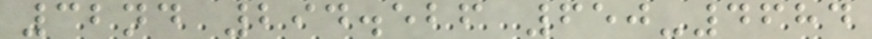32nd 294.526 650-4684
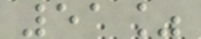51%
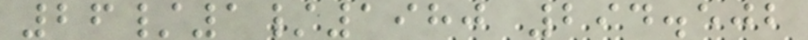26/1/1980 294.502
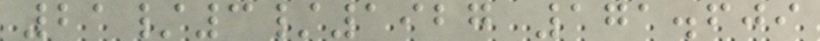21/3/1927 171.609
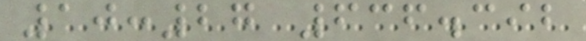10:27 636.392
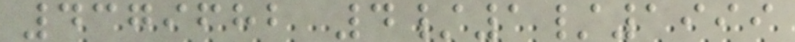4379682 4/1/1999
